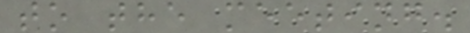to the meeting.
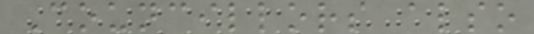Councillors also
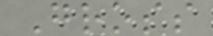Gross
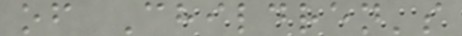of Children's
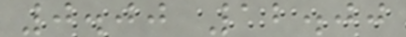0.00 12.00
